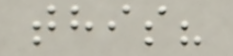this?
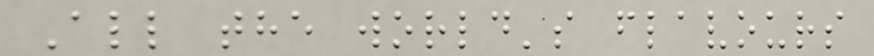All the world's flavours
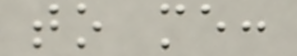to me:
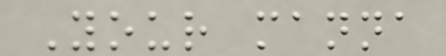Your manna
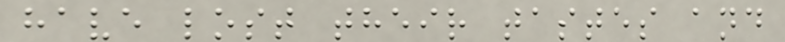have lost their tastes and
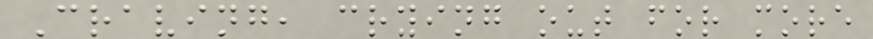Craving, crying out for more
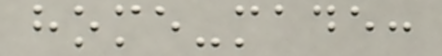home-made:
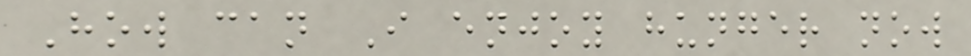How can I enjoy hunger now
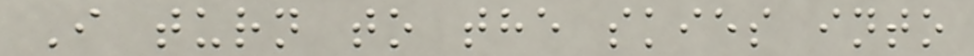I turn to the skies into
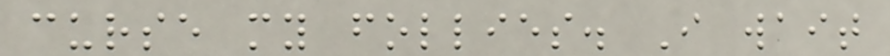curse my follies. I wait
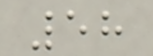58
